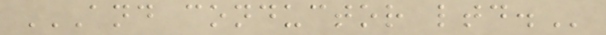AND CONDUCTOR LTD.
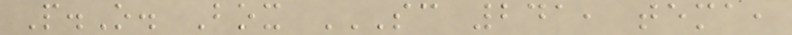P.O. Box SC 241, TEMA,
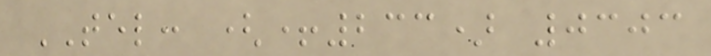TEL: (+233) 0303
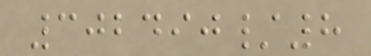302490/8
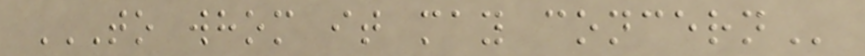TO WHOM IT MAY CONCERN
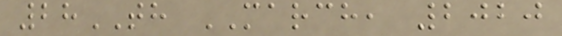28TH MARCH, 2020
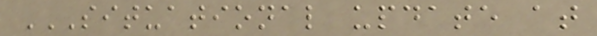SITUATIONAL UPDATE AT
